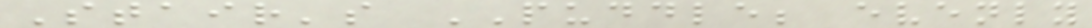Stair's PUDDLE; evenly
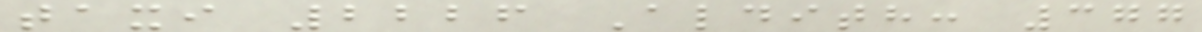taxi 2226 Aldith: 377
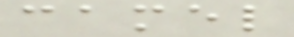camel
